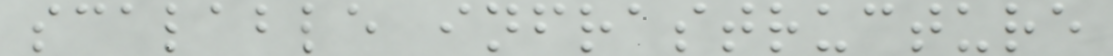scalable infrastructure
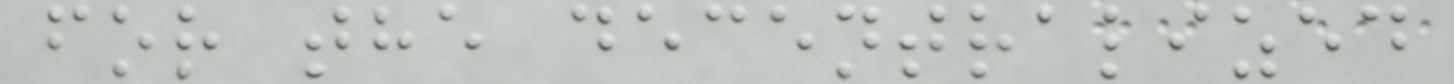for the decentralized
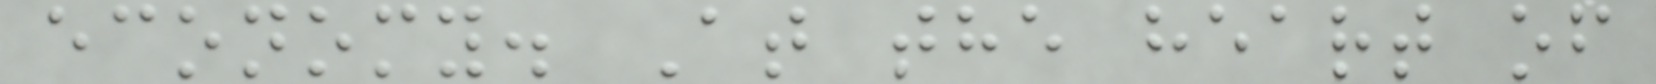economy. At the heart of
